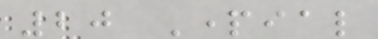20 Partial
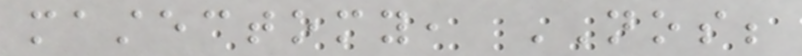mastectomy, NOS;
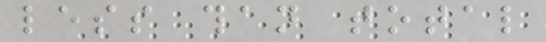less than total
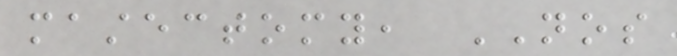mastectomy, NOS
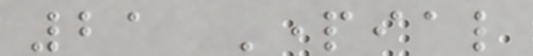21 Partial
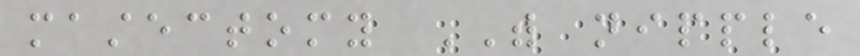mastectomy WITH nipple
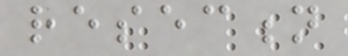resection
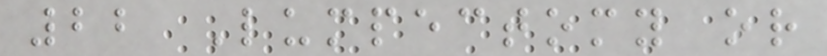22 Lumpectomy or
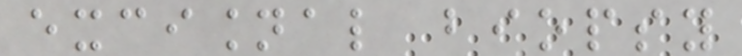excisional biopsy
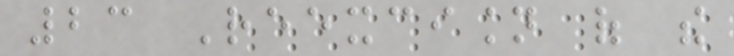23 Reexcision of the
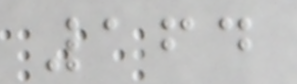164
